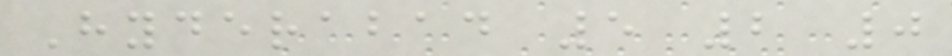Hyderabad 5 2 0
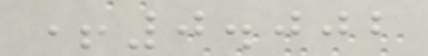+0.002
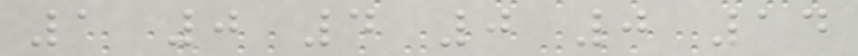1 0 4 0 0 14
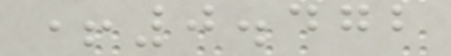+0.472
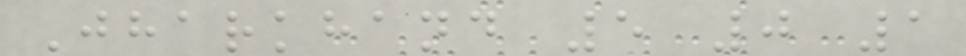Jharkhand 5 0 1
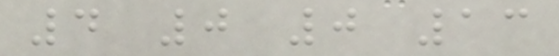4 0 0 13
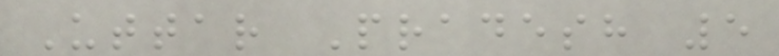Uttar Pradesh 5
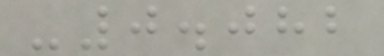-0.082
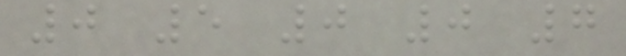0 5 0 0 7
